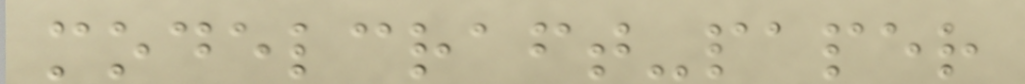modelcraft-paper
